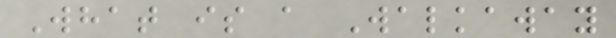What is a Walkaway
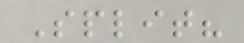Split?
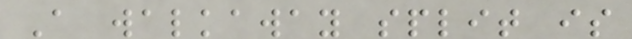A walkaway split is
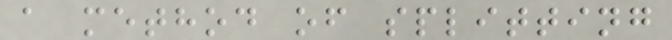a method of splitting
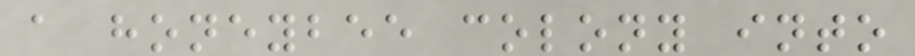a honeybee colony into
